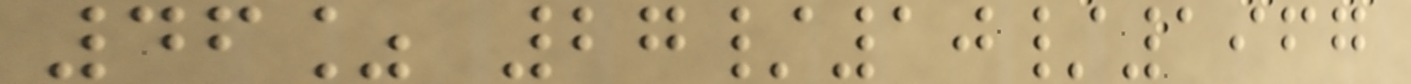46% 27/10/1967
